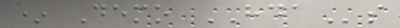* Demo HDAs
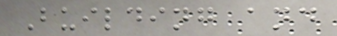Building and
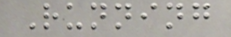Running
